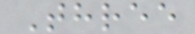Three
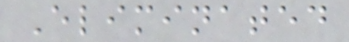Eliminated
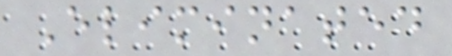Eliminated
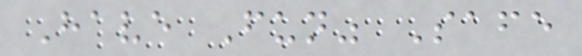Have Fun" Safe
